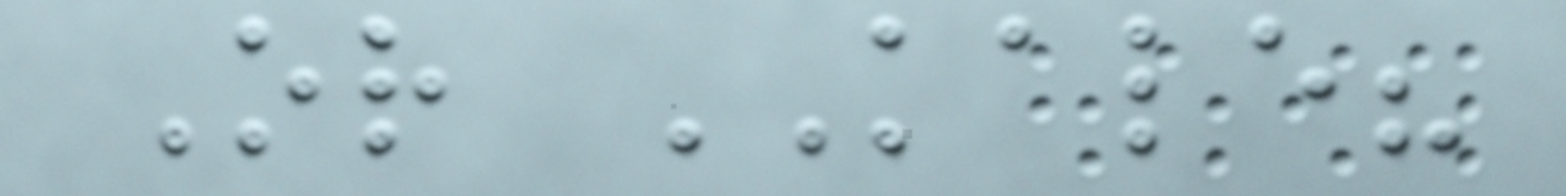Or KALE?
